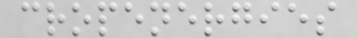cropenergies
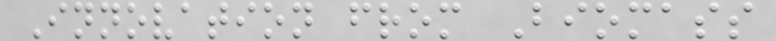Innovation from Biomass
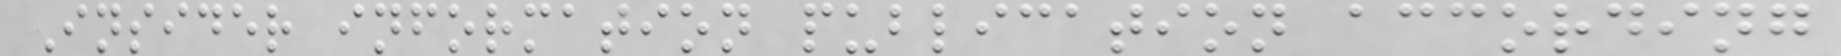Insider information publication according
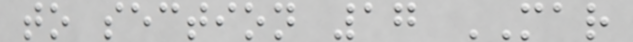to section 17 MAR
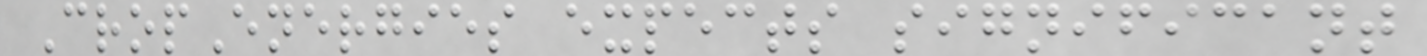CropEnergies expects significant
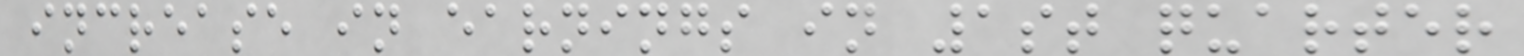increase in earnings in 1st quarter
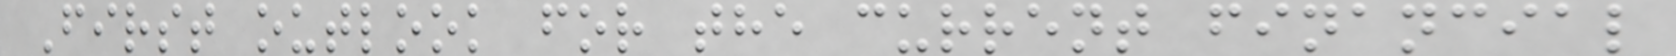First outlook for the current financial
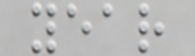year
